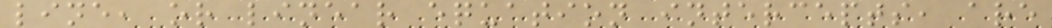line, or linear equation intercepts, are
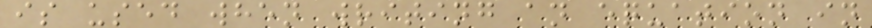is used when writing an equation in
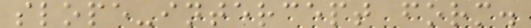slope-intercept form.
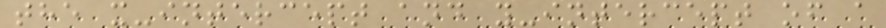the x-intercept and y-intercept of a
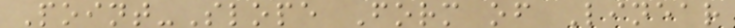Point-Slope Form of Linear
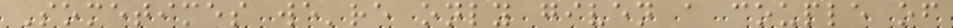Sometimes we're only given a couple of
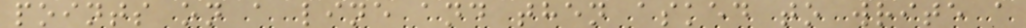points on a line and then asked to write a
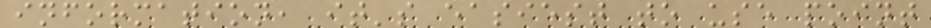information, it's easiest to use point
